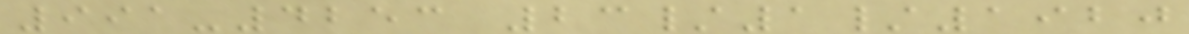991-4253 23/1/1920
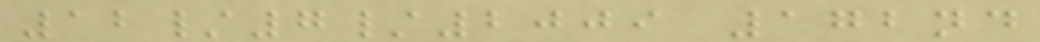12/7/2009 172nd
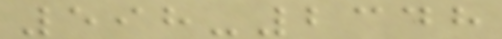598-2348
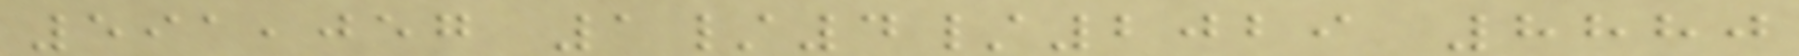591,057 1/4/2029 8880
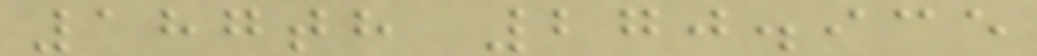187th 270.935
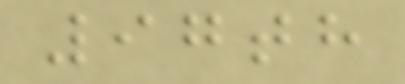97th
